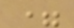=
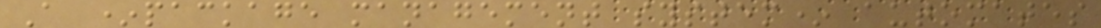A *package management system* automates
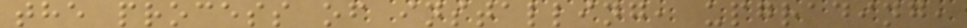the process of installing, upgrading,
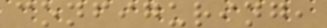configuring,
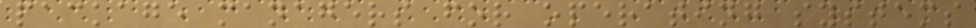package managers for operating systems
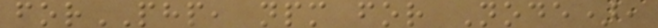forPHP, npm for Node),
